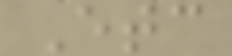Etc
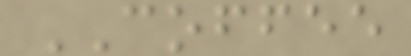COFFEE
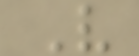V
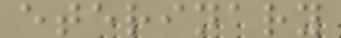eterinary
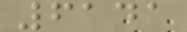6141
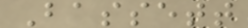Bassett
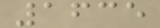1635
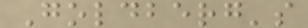Goldberg's
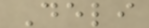Deli
